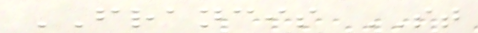FRANCIS ST
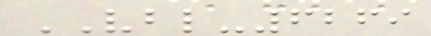VBL-6269
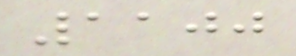1100
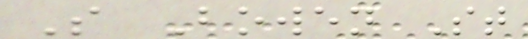S Bowen St
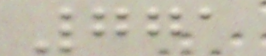771
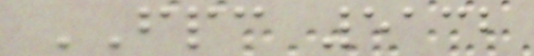FPC 5132
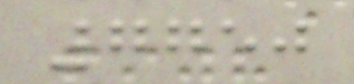7750
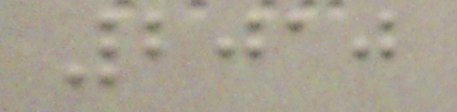2010
